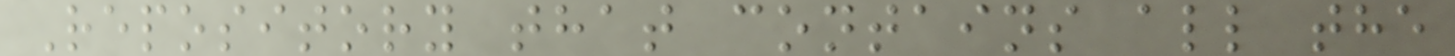Repository that contains all the
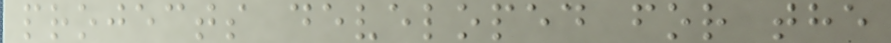projects developed for the
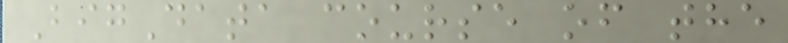BigData course of the
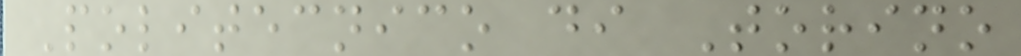Politecnico di Torino
